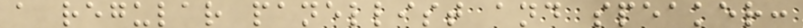a regular panellist and speaker:
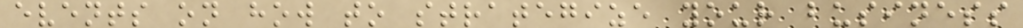events on how to strategize your business
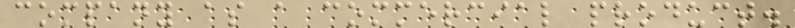company as a commercial product.
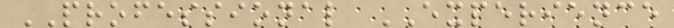PROFESSIONAL EXPERIENCE
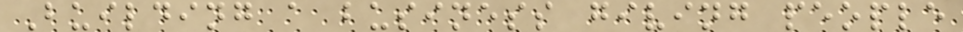Building a business giving people
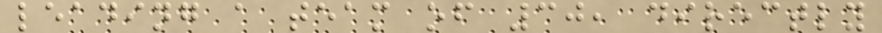leading a team of 30, directly
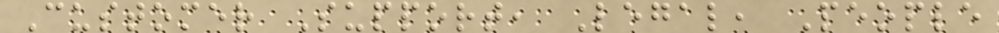Customer Support, Legal, People
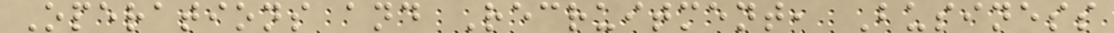Operations and Recruitment, Business
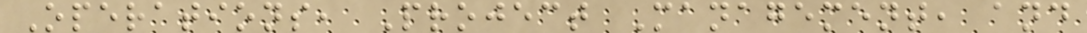Operations, Project Management, and
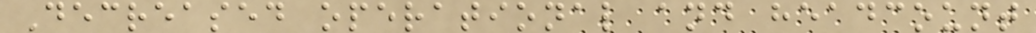Decreased operational and headcount
